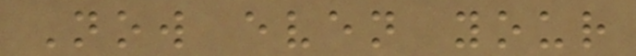Now even your
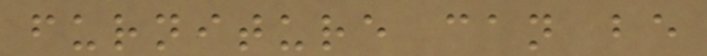furniture can be
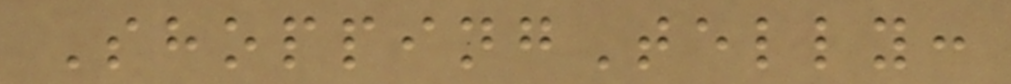ShoppingTelly:
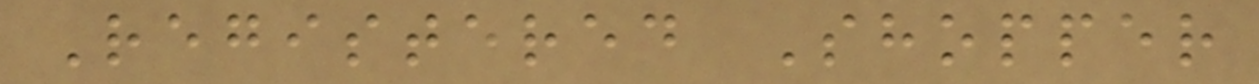Registered Shopper
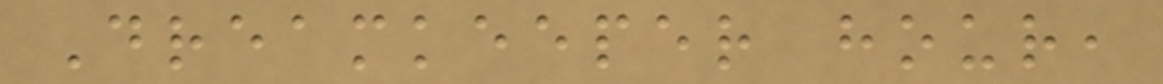Dreamkeeper hour,
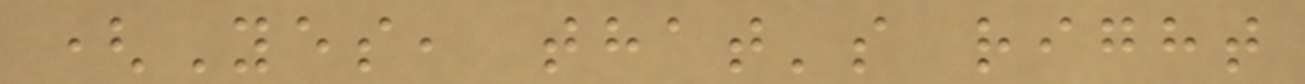(Yes, that's right
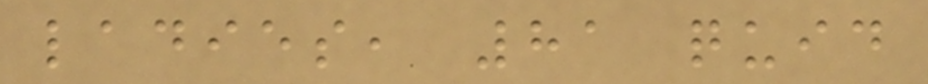ladies, 81 quid
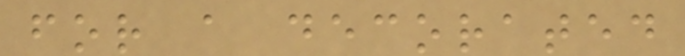for a decorated
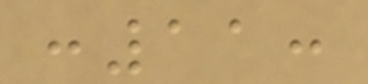:11:
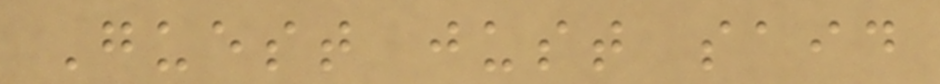Guest just said
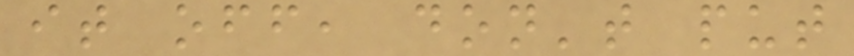it off, don't put
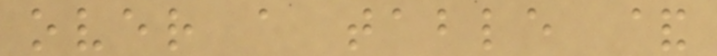over a table &
